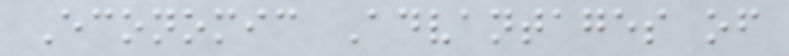Economic Advantages of
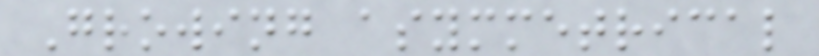Growing asymmetrical
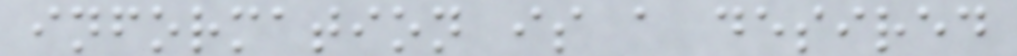information is a desired
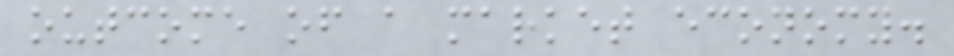outcome of a market economy.
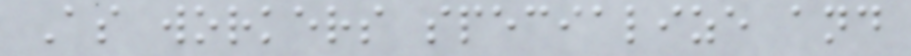As workers specialize and
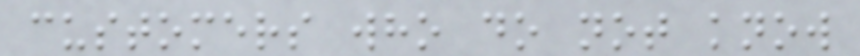customers who do not know
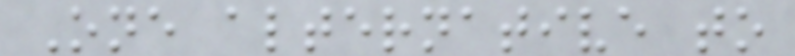One alternative to
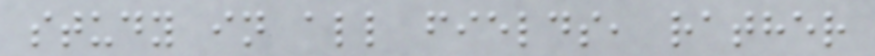study in all fields, rather
